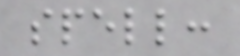spell:
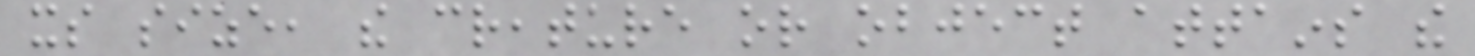its size, the creature or object attains the
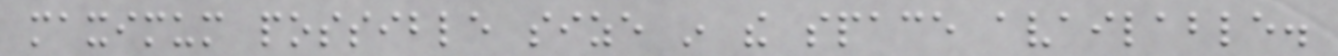maximum possible size in the space available.
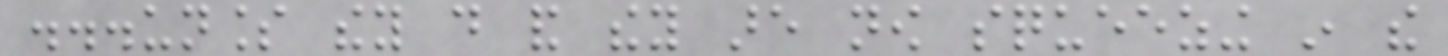...unless they do and they are now squeezing in the
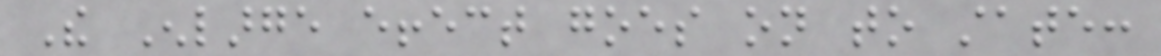The Enlarge effect goes on to state:
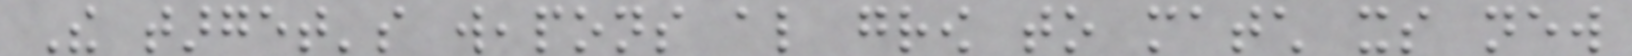The target's weapons also grow to match its new
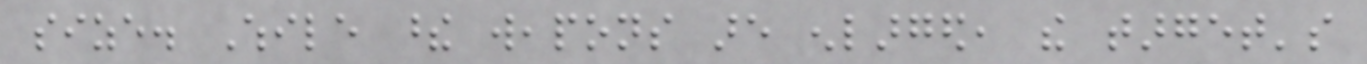size. While these weapons are enlarged, the target's
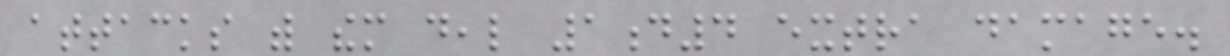attacks with them deal 1d4 extra damage.
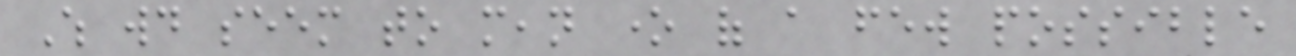Which would seem to mean one of a few possible
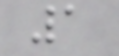1
